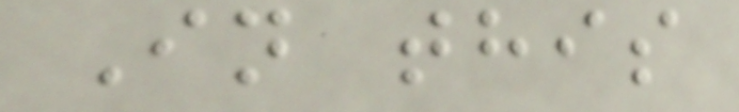In this
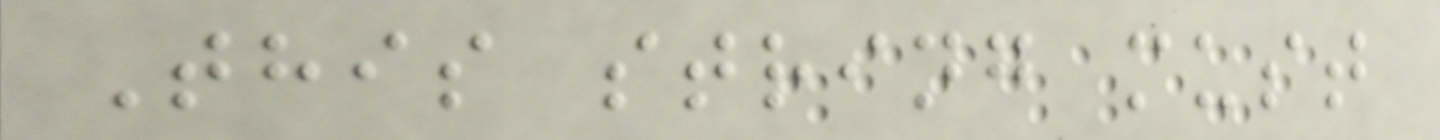This string must
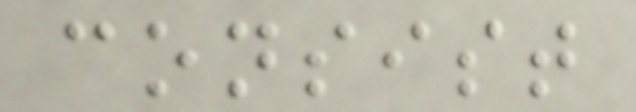consist
